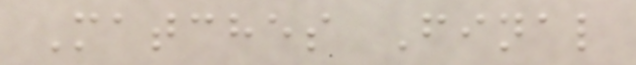Matches Final
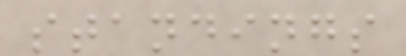standings
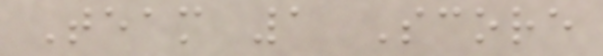Team 1 Score
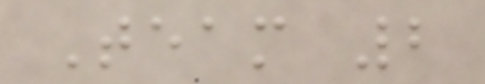Team 2
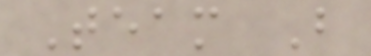Team B
